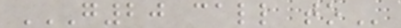G20 CALL TO
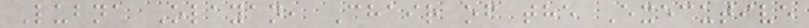Lubna Olayan, Chair of the Executive
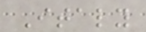Italy
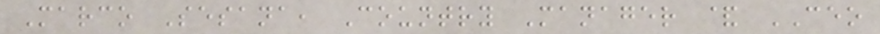Marco Sesana, Country Manager & CEO
